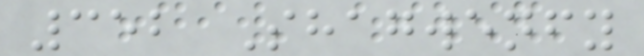352 Shagwenfy
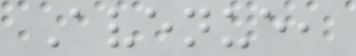Avenue,
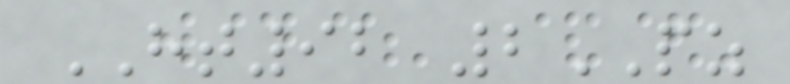HT92 2PZ
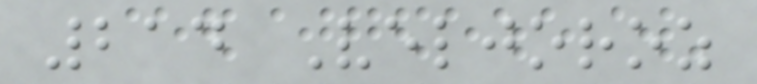214 Veljoroz
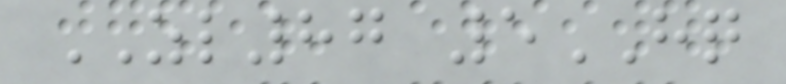ZL87 5HQ
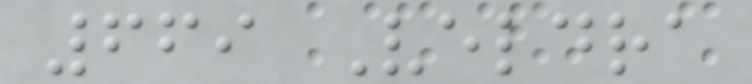669 Veldra
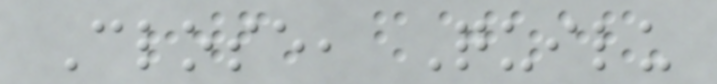Close, Quilu
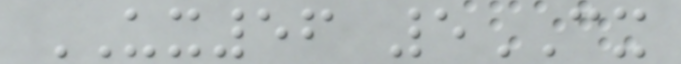UX56 5CX
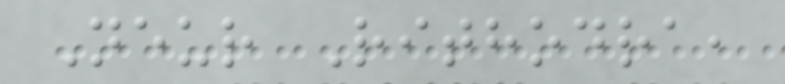Neur Rithodra,
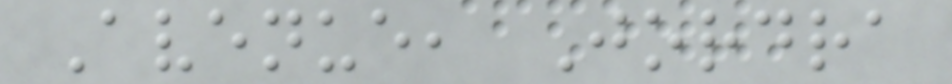Avenue, Jordra
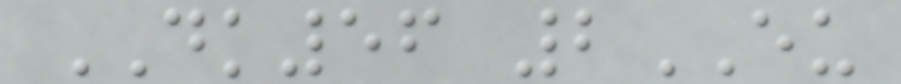DK56 2EU
